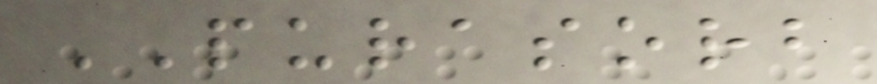PURASORB
